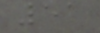51
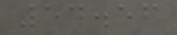54.56
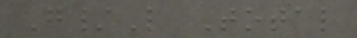G/L Total
